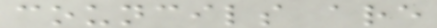councils are
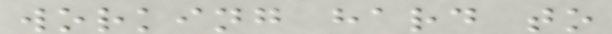working hard to
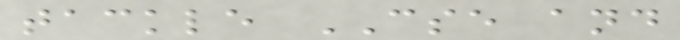tackle CSE and
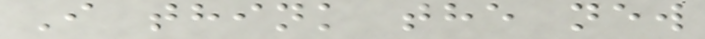I think the new
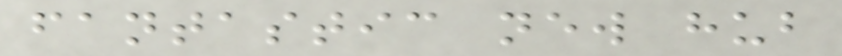fantastic new hub
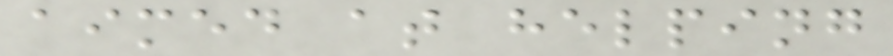aimed at helping
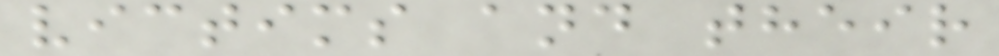victims and their
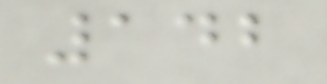142
